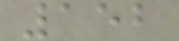152
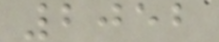2052
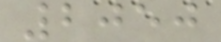2050
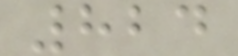824
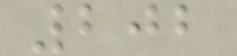202
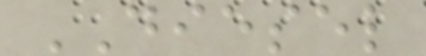DIESEL
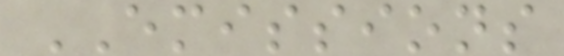EMISSIONS
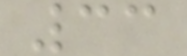33
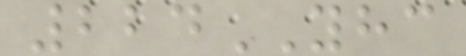224YHC
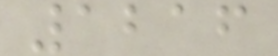1216
